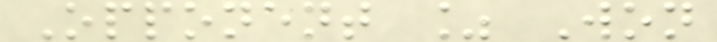Opponent % Won
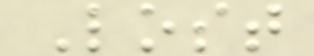Lost
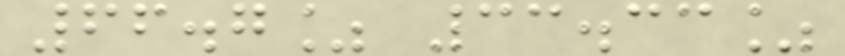66.7% 33.33%
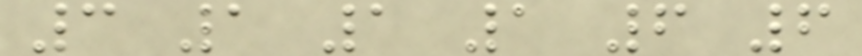3 1 1 1 6 6
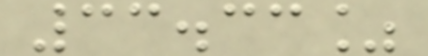33.33%
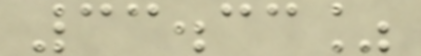33.33%
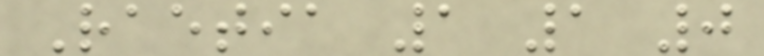Raetia 1 1 0
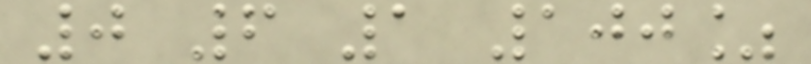0 6 1 100%
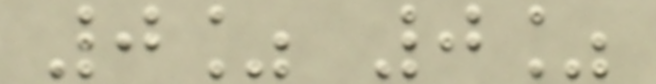0% 0%
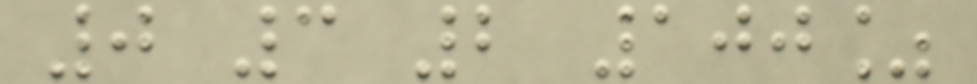0 3 2 100%
